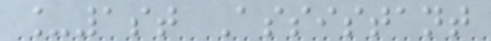_1st Assistant
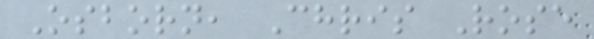Osborn, Chris Rose
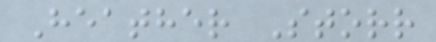Heather Storr
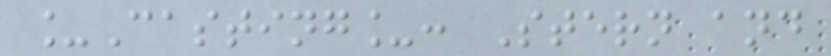_Casting_: Stern and
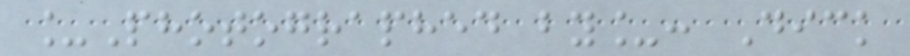_Photographed by_: Dick
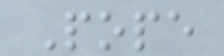Pope
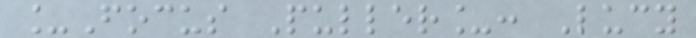_Focus Puller_: Lucy
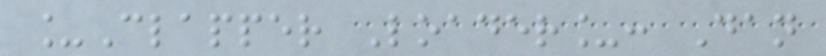_Clapper Loader_: Dan
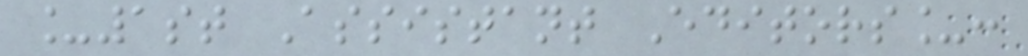_1st Assistant Editors_:
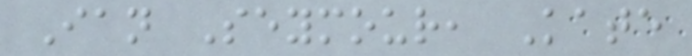Ian Seymour, Kate
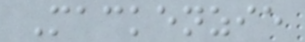Mackenzie
